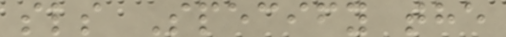sls Specify the
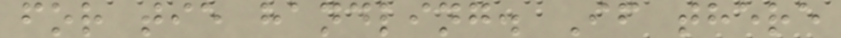for tie handling. If there
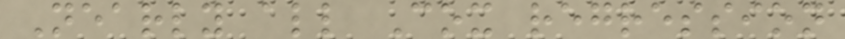Nearly all Cox regression
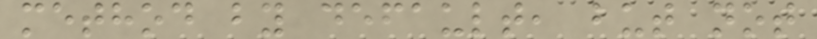method by default, but not
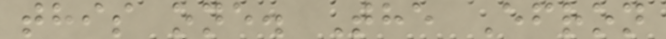this one. The Efron
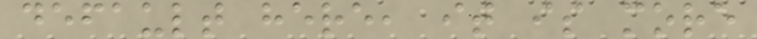default here, it is more
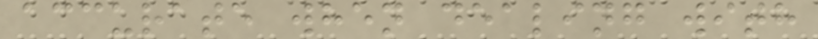accurate when dealing with
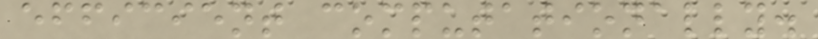efficient computationally.
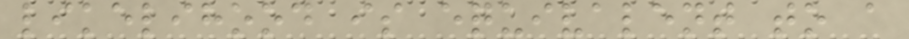likelihood is equivalent to a
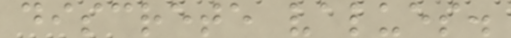discrete values.
